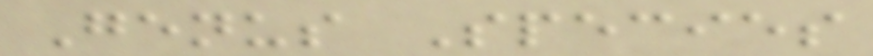Genus Species
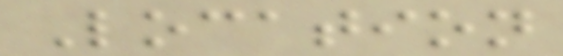Location
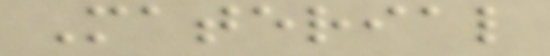Material
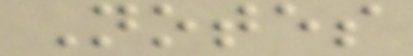Notes
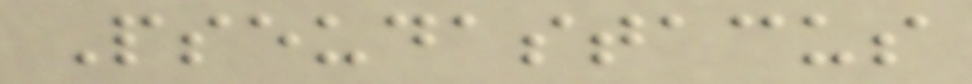Pseudastacus
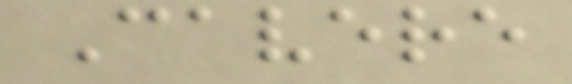Cavere
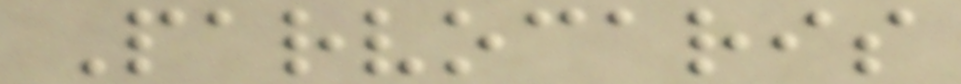Parvocaris
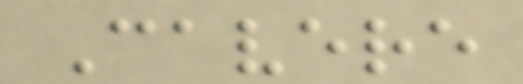Cavere
